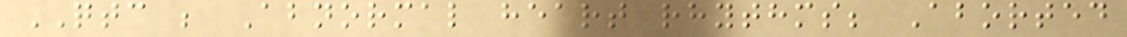QTC ; Abnormal heart rhythms; Aborted
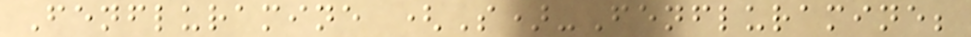Fenfluramine (S)-Fenfluramine;
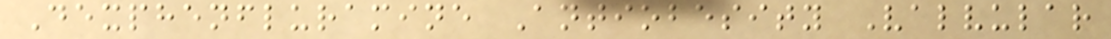Dexphenfluramine Antiobesity Valvular
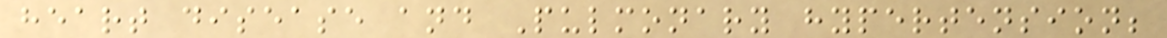heart disease and Pulmonary hypertension;
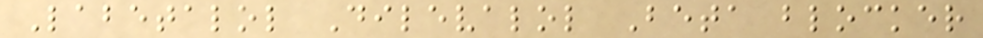Labetalol Dilevalol Beta blocker
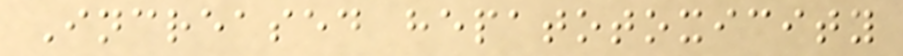Increased hepatotoxicity
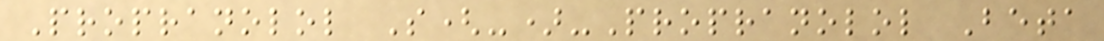Propranolol S(-)-Propranolol Beta
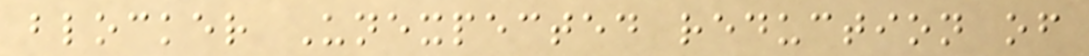blocker Unexpected reduction of
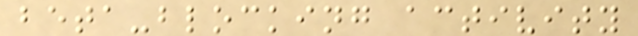beta-blocking activity
